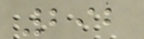292
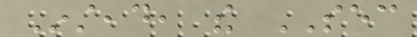Instead, the SEC
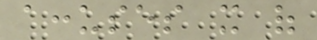accuses it of
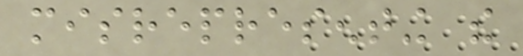misrepresenting the
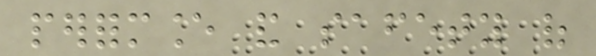performance and safety of
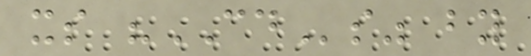its "CDs" by
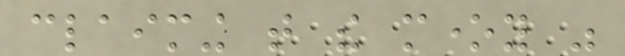claiming that the money was
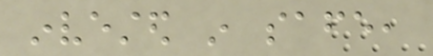invested in safe,
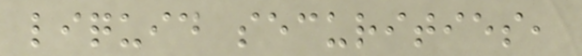liquid securities,
